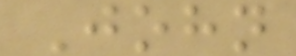John
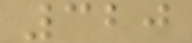320
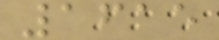1615
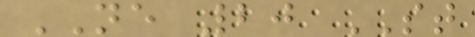NE 20 ST
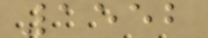1552
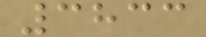3833
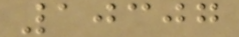10307
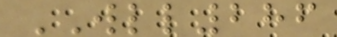WLL286
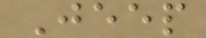Jeep
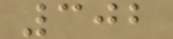302
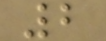2
